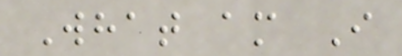What am I
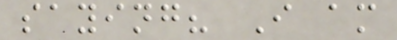saying? I am
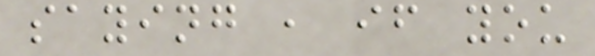saying , if you
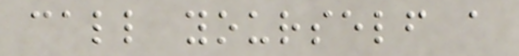call yourself a
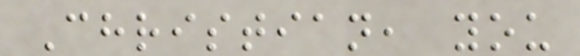Christian, you
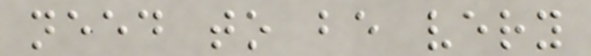need to be very
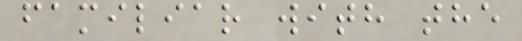familiar with the
